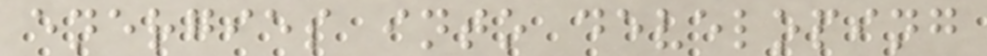energies into developing
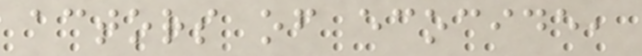actors of ecocide,
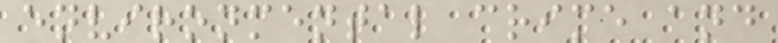environmental crime and
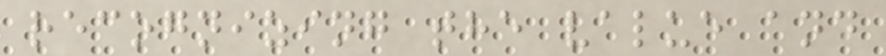recognizing the value and
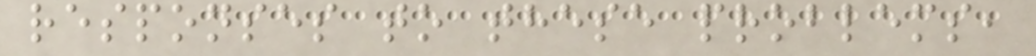responses to these problems,
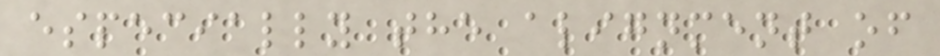especially the alignment of
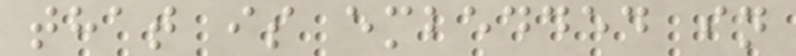that is embedded in
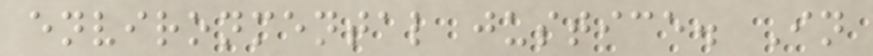environmental justice. In
